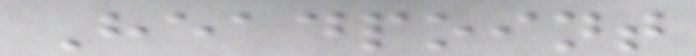Headpoint
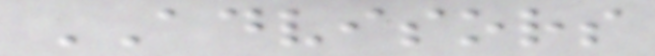ADVISORS
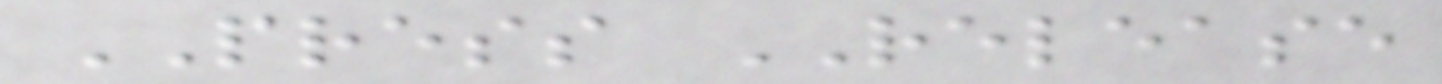PRESS RELEASE
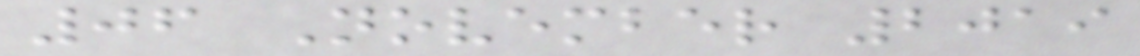06 November 2019
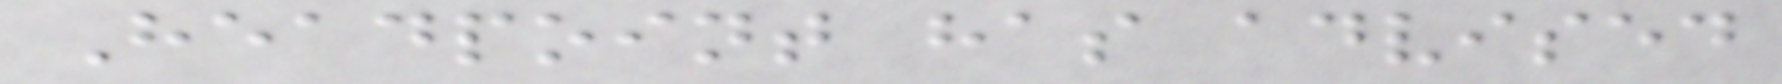Headpoint has advised
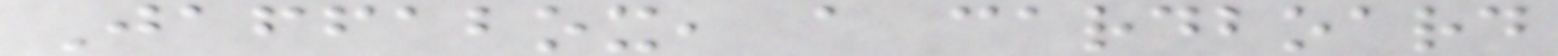Jaffabox, a cardboard
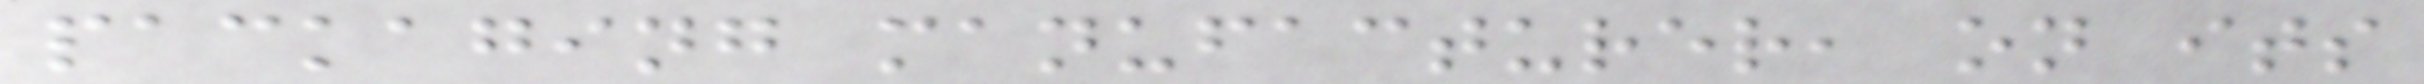packaging manufacturer, on its
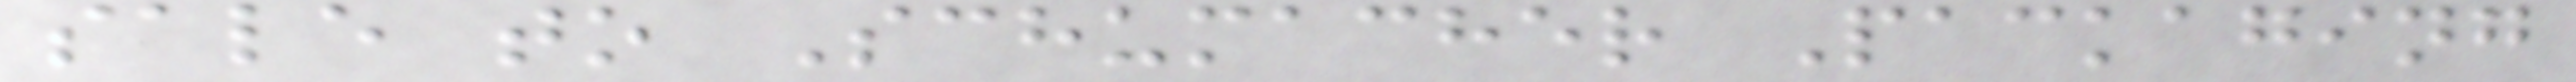sale to Schumacher Packaging
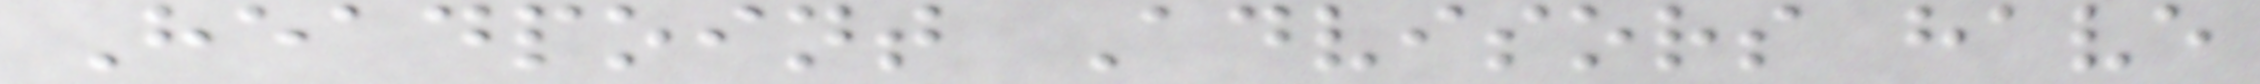Headpoint Advisors have
